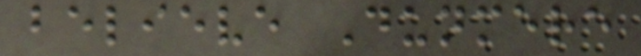believe Dunmere
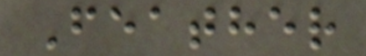Feather
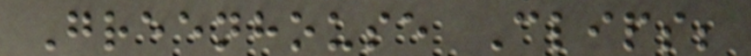Greenhouse Clips;
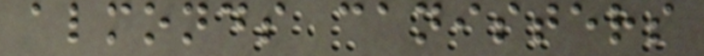almonds canisters
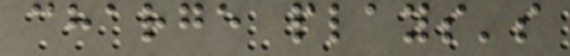charge plays's
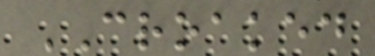CROAKED
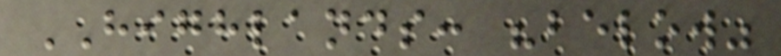HIGHLANDS: "below"
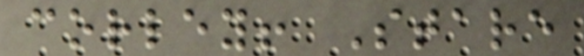corley! Stare
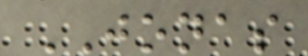JONAS
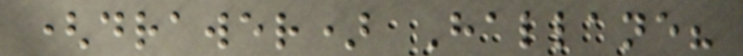(drawer) Hallane?
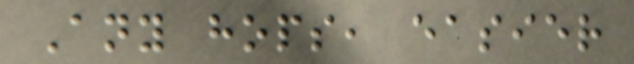Any hops, easier
